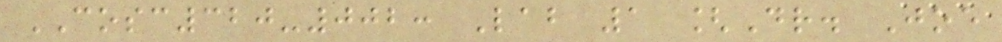COSC320-002: Lab 1 [Dr. Joe
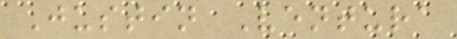Justin Ventura
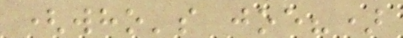(who's joe?)
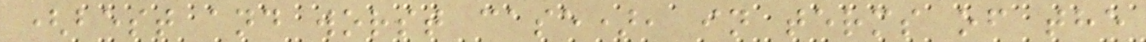(best and worst case), in terms of the
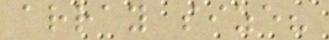array size?
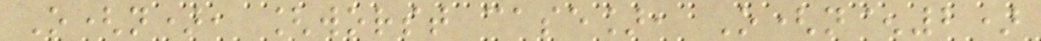O(n), [worst case], O(n^2)
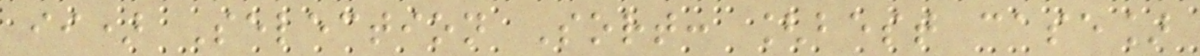ii) Selection Sort: [best case]
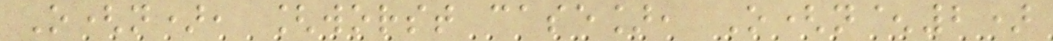O(n), [worst case], O(n^2)
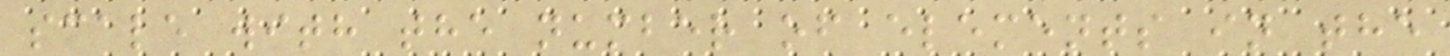scale with the number of elements in the
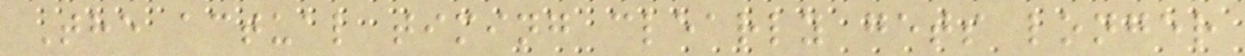The actual timing clearly gets longer
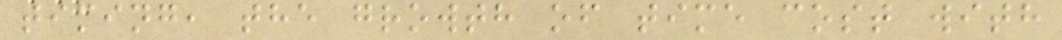timing, the growth of time cost with
